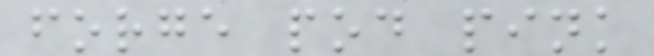forge pod pink
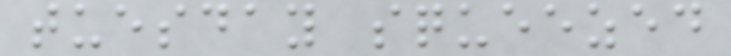tuesday squeezed
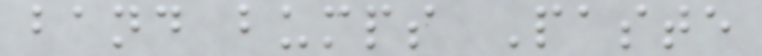band bumps Paste
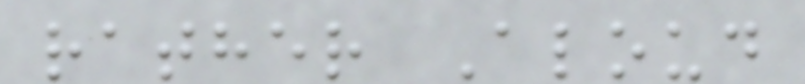rather Aloud
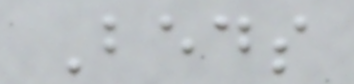Beds
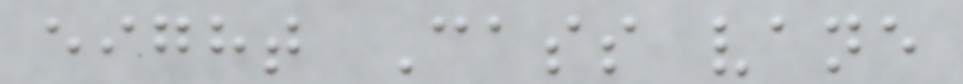eight Cass vane
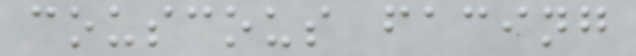couscous facing
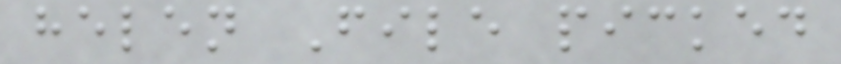helen File picked
